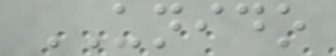UNIDO
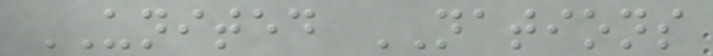UNITED NATIONS
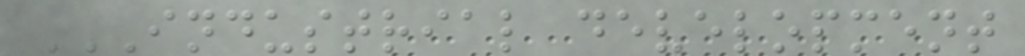INDUSTRIAL DEVELOPMENT
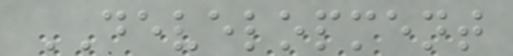DEVELOPMENT
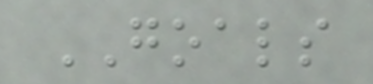GOALS
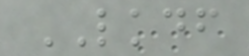LKDF
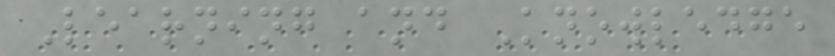Learning and Knowledge
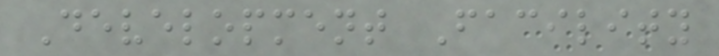Development Facility
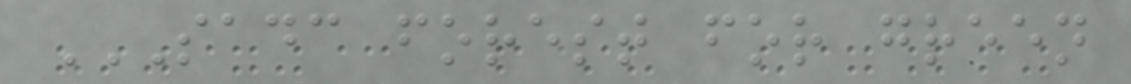SADC FOREST FOR GREEN
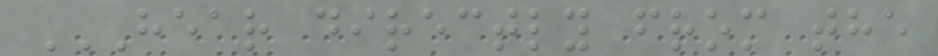HEAR DIRECTLY FROM THE
